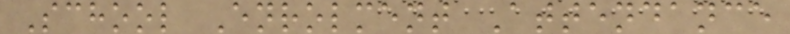School Enrolment Attendance
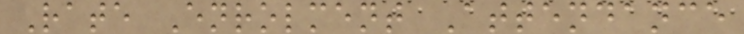Rate Enrolment Attendance
